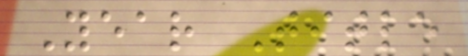Year Title
